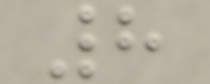8
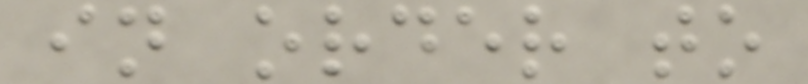in order to
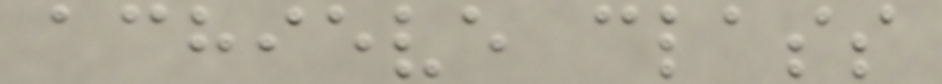achieve class
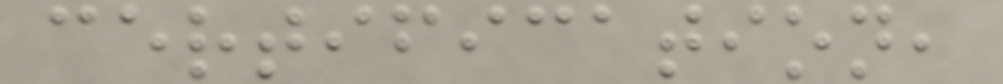certification,
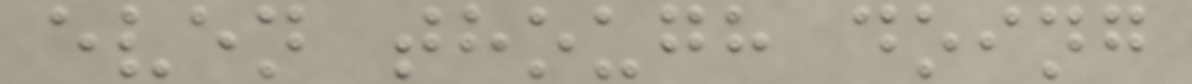even though doing
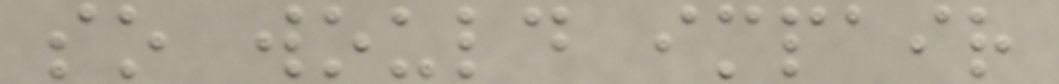so would impair
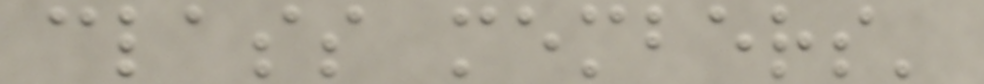class members'
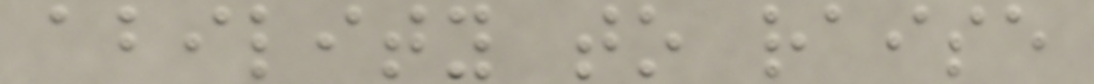ability to raise
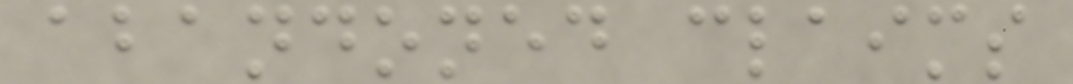abandoned claims
